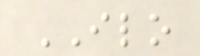ILO
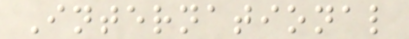International
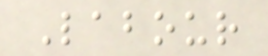Labour
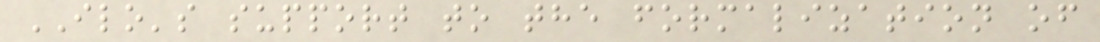ILO's support to the formalization of
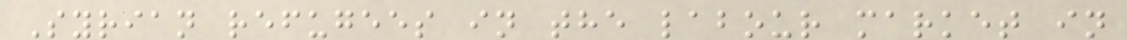Syrian refugees in the labour market in
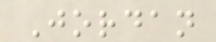Jordan
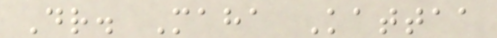Dr. Maha Kattaa
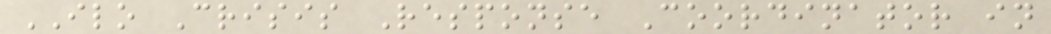ILO Crisis Response Coordinator in
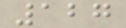127
